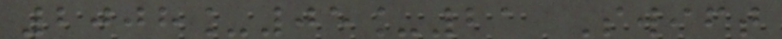2008_05_21 Swift
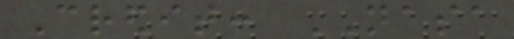Credit: NASA
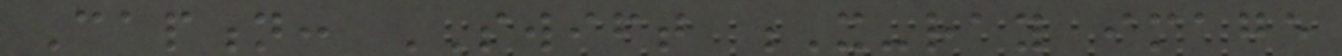Caption: SWIFT X-ray image
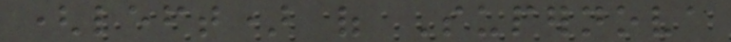(left) of Supernova
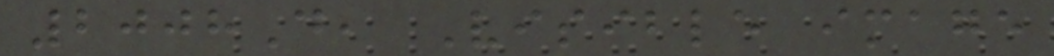2008D, Visible image
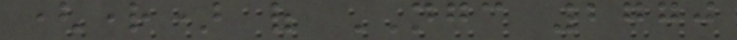(right) of NGC 2770
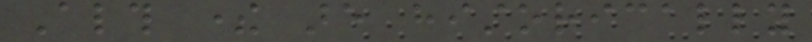Although there are historically
